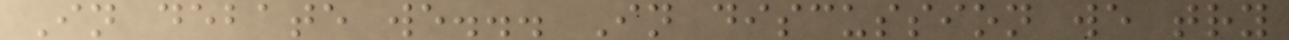In debate we... In discussion we try
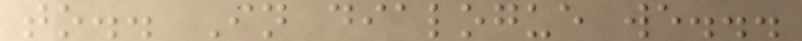to.. In dialogue we...
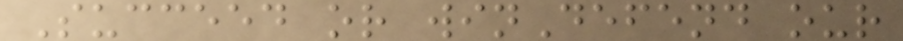Succeed or winDefend our
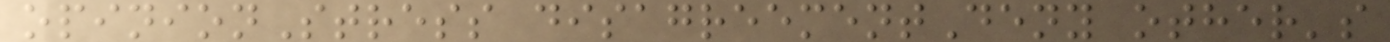opinionStress disagreementDeny other's
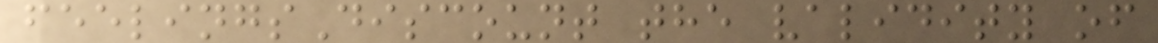feelingsDiscount the validity of
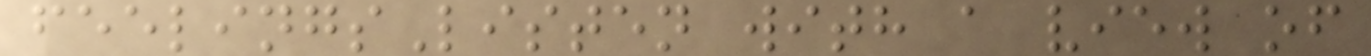feelingsListen with a view of
